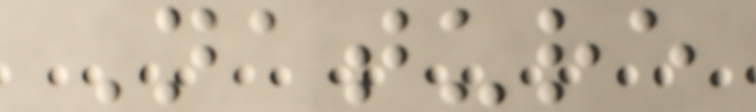Nature
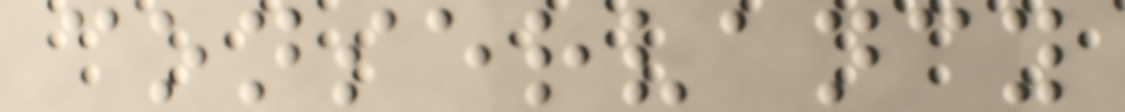conservancy
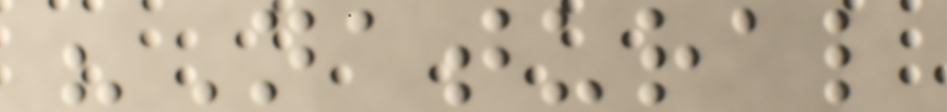"Natural
